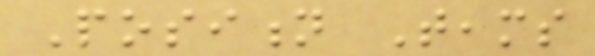Position Teams
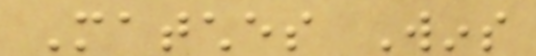Matches Wins
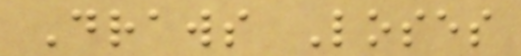Draws Loses
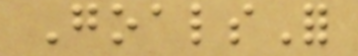GoalsFor
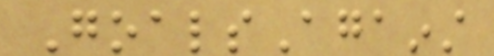GoalsAgainst
